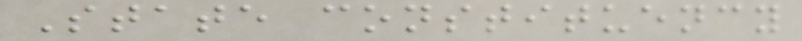State constituency
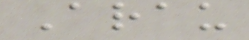Arau
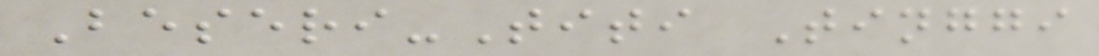Beseri-Titi Tinggi
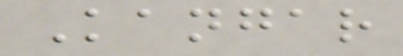Kangar
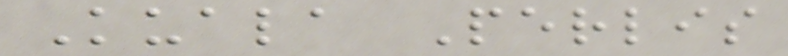Kuala Perlis
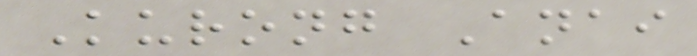Kurong Anai
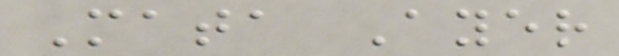Mata Ayer
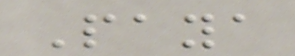Paya
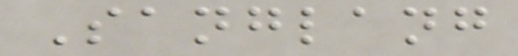Sanglang
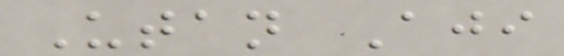Utan Aji
